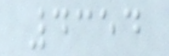4354
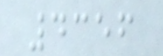4356
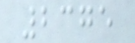2375
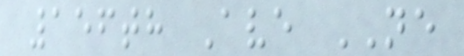156th Ave NE
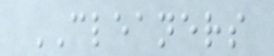CLEANERS
